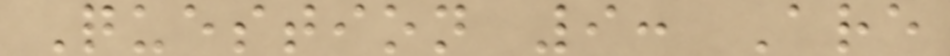Question 9: Are
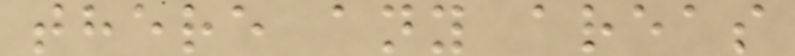there any areas
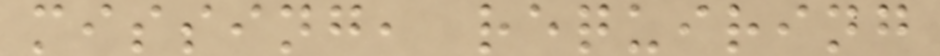missing, requiring
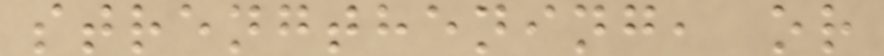strengthening, or
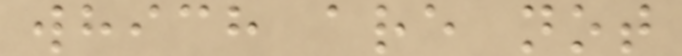which are not
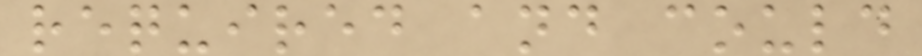required and could
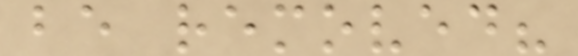be removed?
